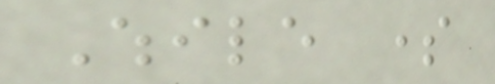While some
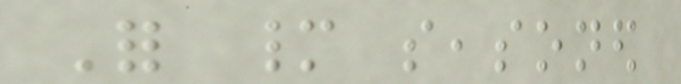For many seasoned
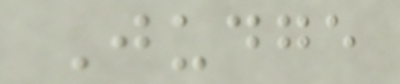Judge
